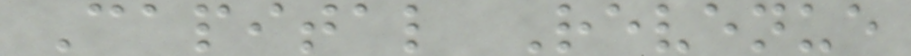Capital Revenue
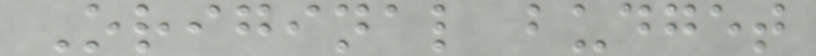Original budget
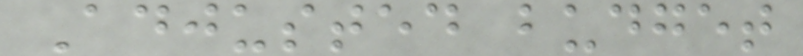Adjusted budget
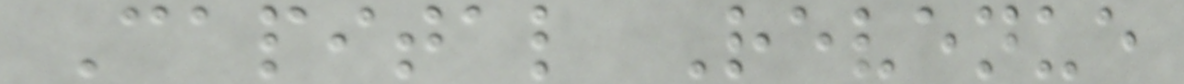Capital Revenue
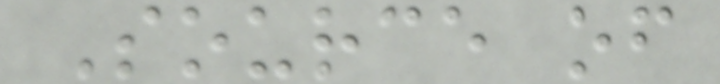Source of
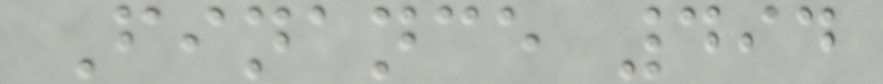Finance 494
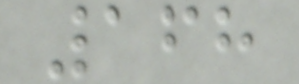168
